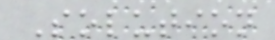Solution
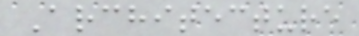Architecture
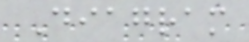Diagram
